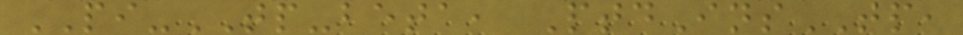PI-TP-beta, PtdInsTP,
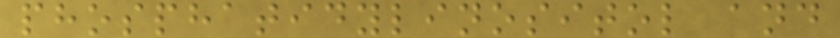phosphatidylinositol and
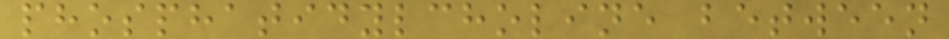phosphatidylcholine between
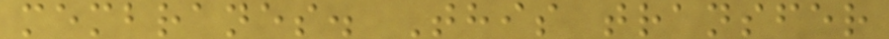membranes. This transfer
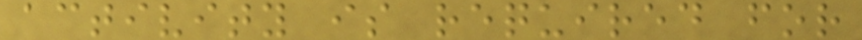activity is required for
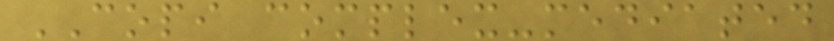COPI complex-mediated
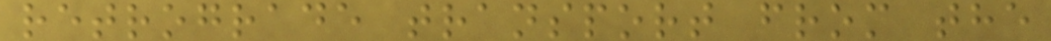retrograde transport from the
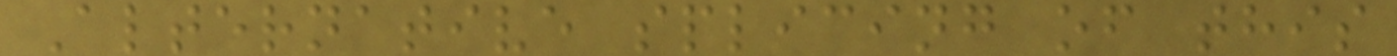Alternative splicing of this
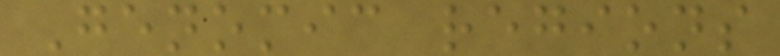Genomic regions
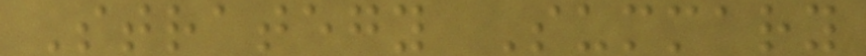Strategy Summary
